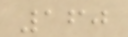160
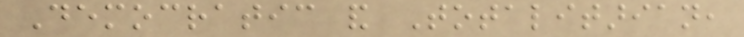Democratic and Totalitarian,
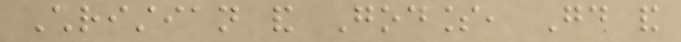Christian and Godless, Good and
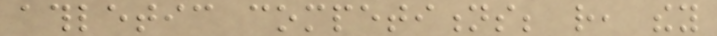athletic competitions; rather, they
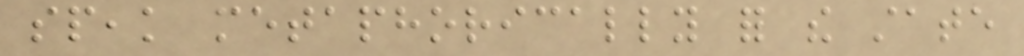speak metaphorically for the state
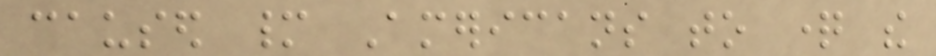caused many Americans to question the
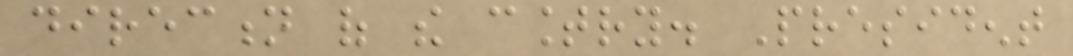direction of the country. President
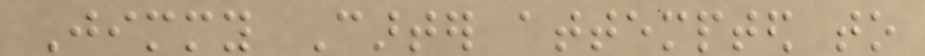Jimmy Carter attempted to
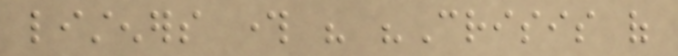listeners through his "Crisis of
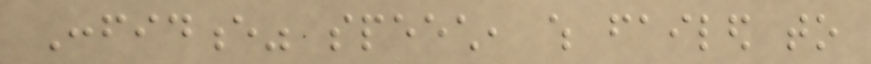Confidence" speech, which failed to
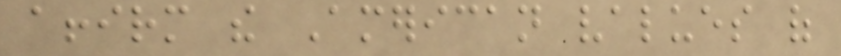affirm the American values of
